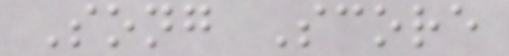Song Score
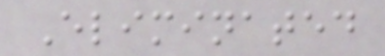Eliminated
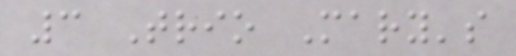3 Trio Mary's
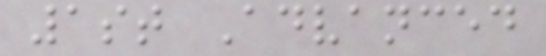1st Advanced
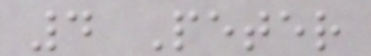4 Peter
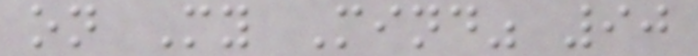on My Mind" 90
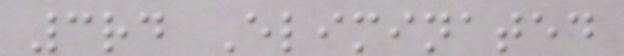3rd Eliminated
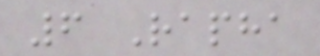6 Rapha
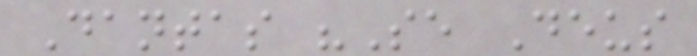Dantas "Se Deus
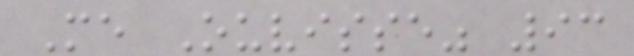Me Ouvisse" 93
